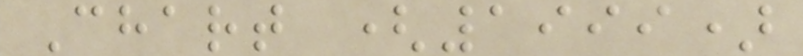Chart (1999)
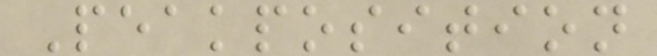Peakposition
